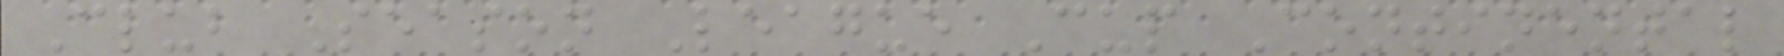Club Season League Cup Continental
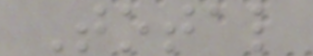Total
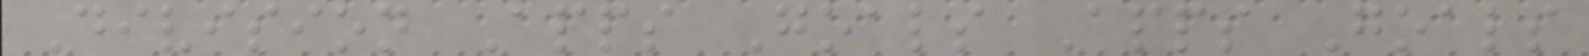Division Apps Goals Apps Goals
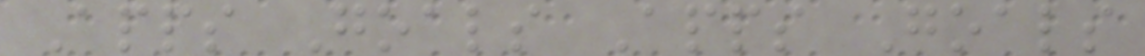Apps Goals Apps Goals
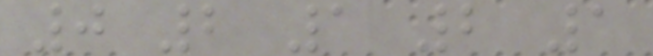0 2 1 2 1
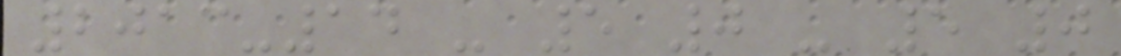2013-14 - 5 0 - 5 0
